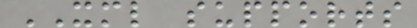XML supports
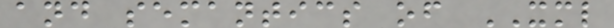and semantics of XML
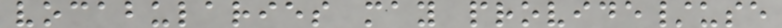vocabularies may provide/use
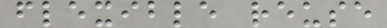flexible reuse
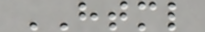HTML
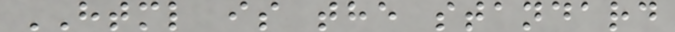HTML is the standard
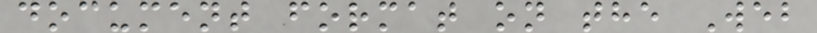document format on the Web
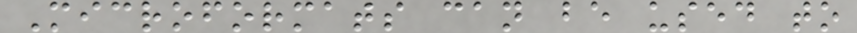Microformats can be used to
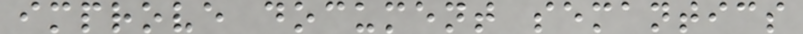improve document semantics
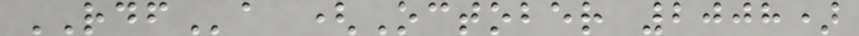RDFa (October 2008)
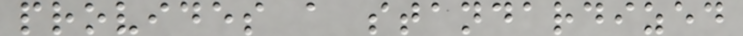provides a standardized
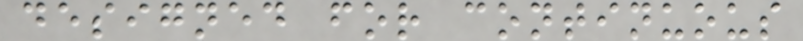designed for continuous
